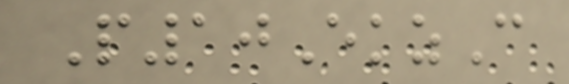P10EkzC
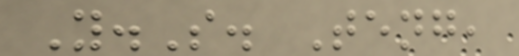Y.S. Teng,
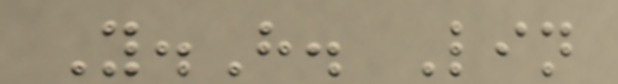Y.H. Lin
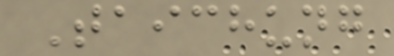Taichung
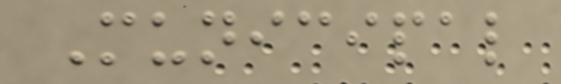Municipal
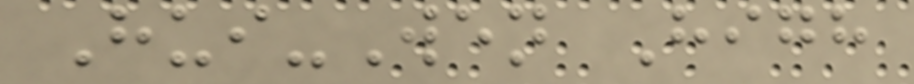Hui-Wen High
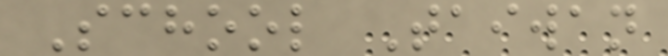School Taiwan
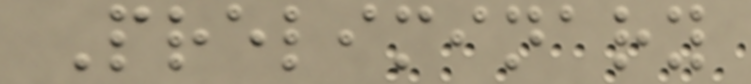Preliminary
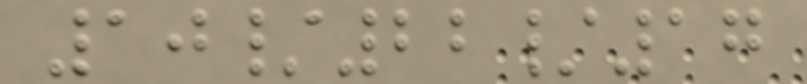10/22/17
